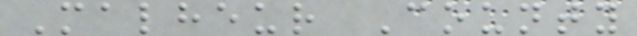Malheur County
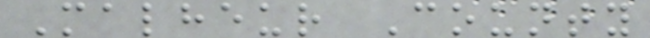Malheur County
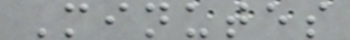Minutes
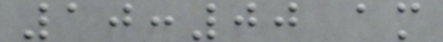10:00 am
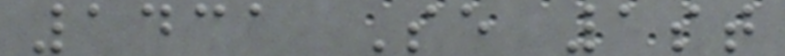1431 Se 1st
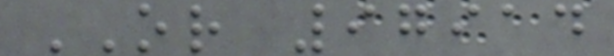OR 97914
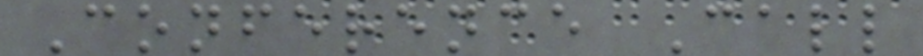Conference Call
